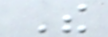The
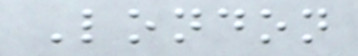London
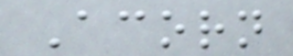Acorn
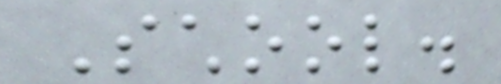School.
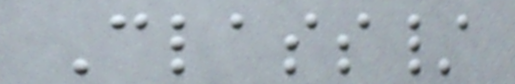Class/
